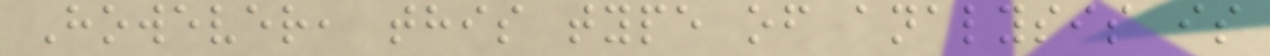However, this type of analysis is
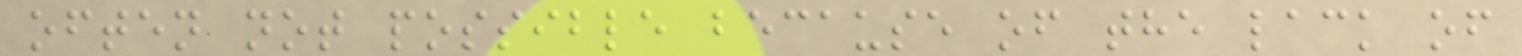often not possible because of the lack of
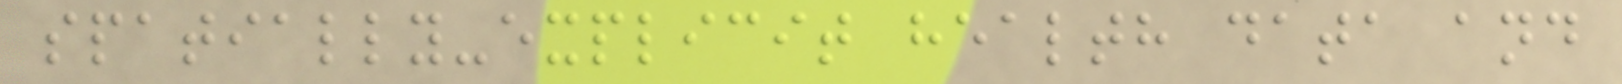spatially-explicit health data and
